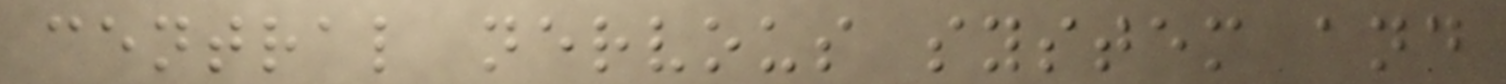central nervous system and
